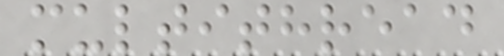multithread
